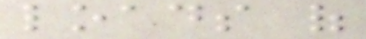loads of
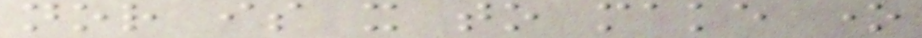nor is it to make one
